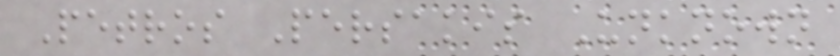Petros Persakis Unknown
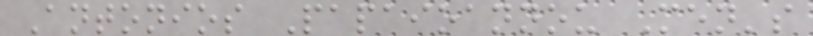Antonios Papaioannou Men's
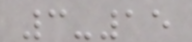3-15
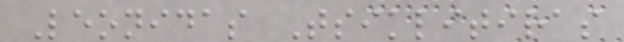Leonidas Tsiklitiras
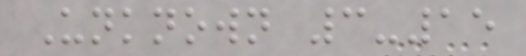Unknown 3-15
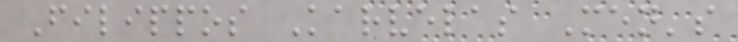Filippos Karvelas Men's
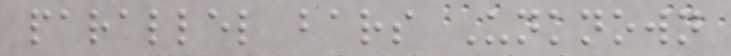parallel bars Unknown
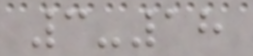3-18
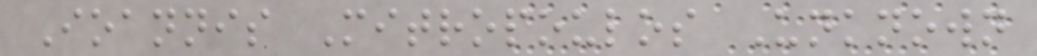Ioannis Mitropoulos Unknown
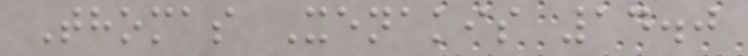Thomas Xenakis 14.0
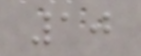10
